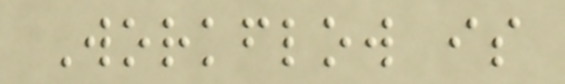Workflow is
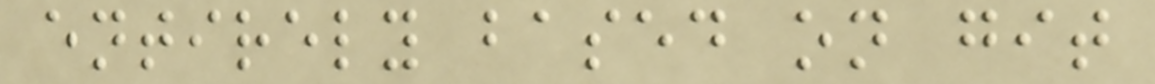entirely based on git
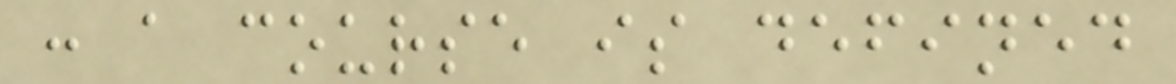: a course is defined
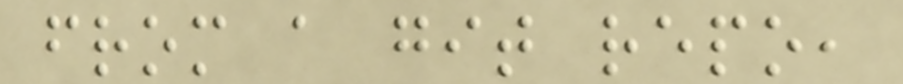from a git repo,
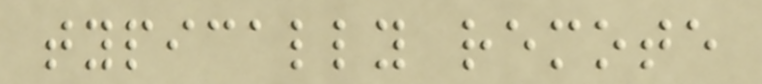typically remote
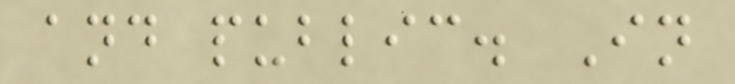and public. In
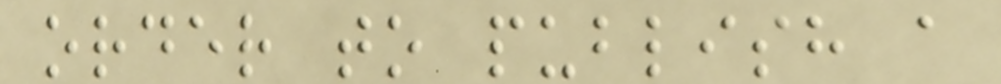order to publish a
